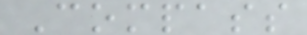Compass
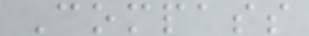Compass
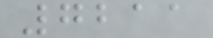7211
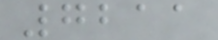7211
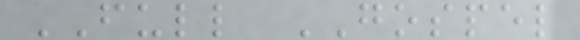FULL GOSPEL
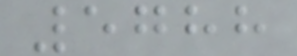5788
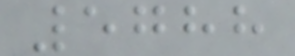5788
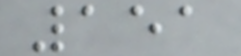151
